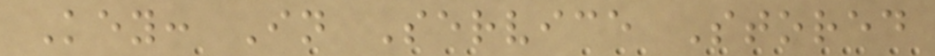Key: In Service Stored
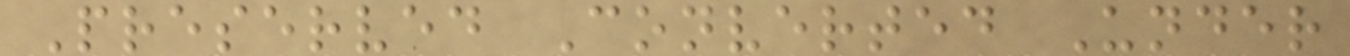Preserved Converted Under
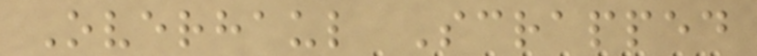Overhaul Scrapped
